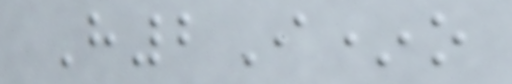H2I*o
